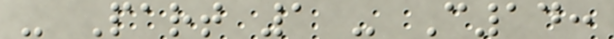- Part 1 - C14:
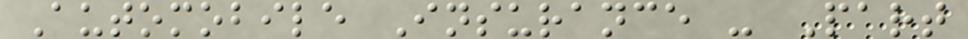Automobile Insurance - Part
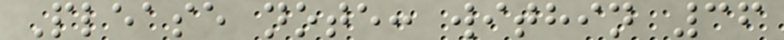Please note: within 36
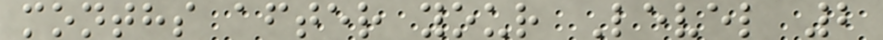months after your Level 2
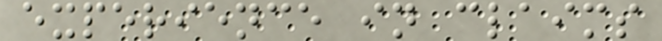experience in claims
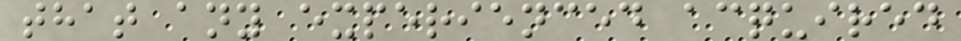that any experienced acquired
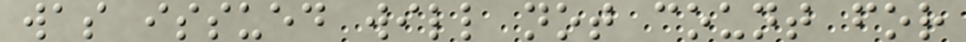was issued will not count for
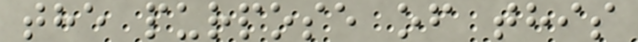the purpose of this
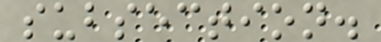subsection.
